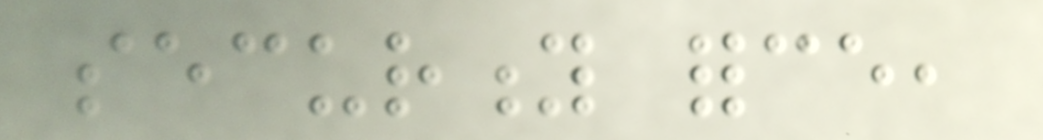security force,
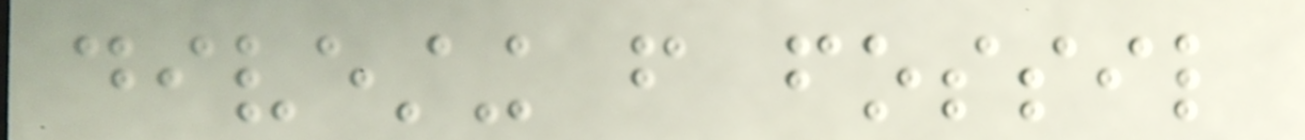divesting from fossil
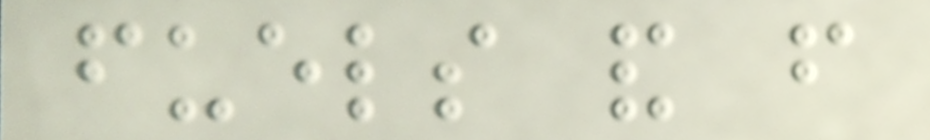fuels and from
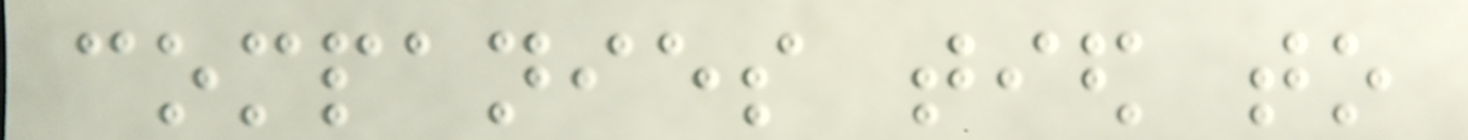companies tied to
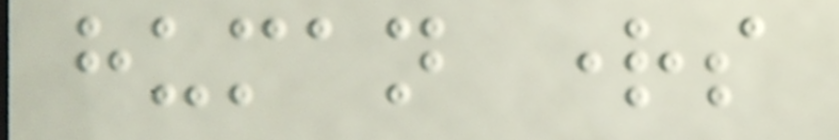human rights
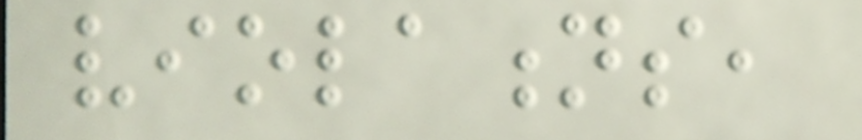violations,
